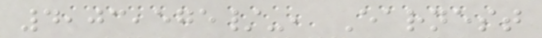4,03,575/-, Earnest
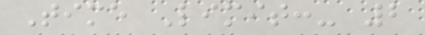Time Limit:- 2
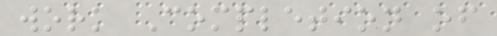work Completion of
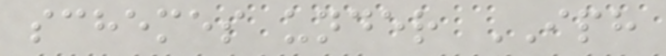schemes under IPH
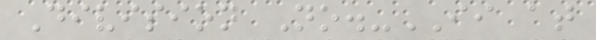Division No.-II at
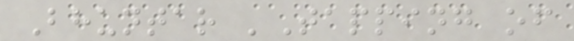Bhuntar 'Tapping of
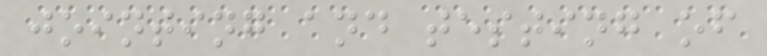jointing and testing of
